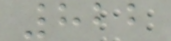822
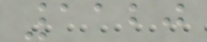1120
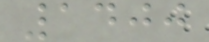1400
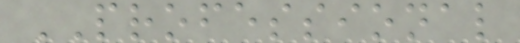PROFESSIONAL
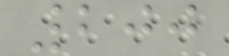200
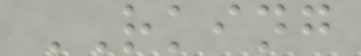RKING
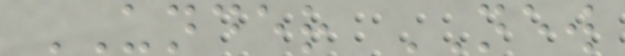UNDER NEW
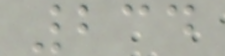234
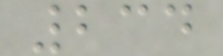234
